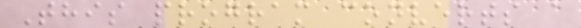This program converts a
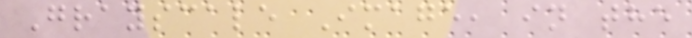Grayscale Image, in the
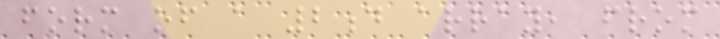form of a 2d array, from
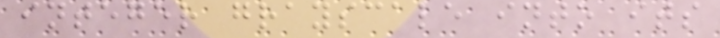integer grayscale into its
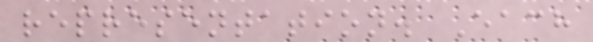representation. Each
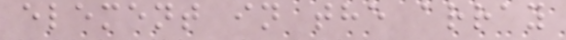element in the array
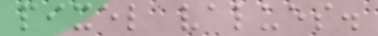pixel values.
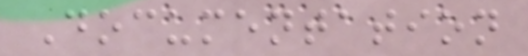Documentation
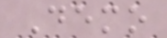Demo
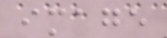image
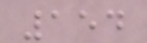154
